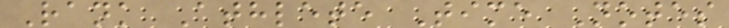Rank Athlete Time Notes
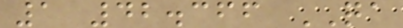1 42.366 QA
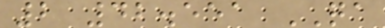2 42.551 QA
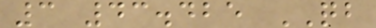3 43.425 QB
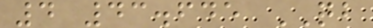4 43.645 QB
